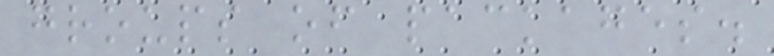groups of packages.
